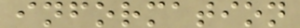information
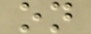on
